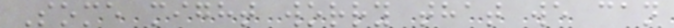Some might worry that we can
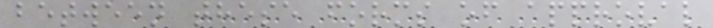between these forms of approval
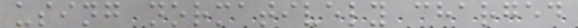using normatively charged
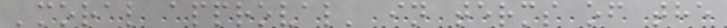'moral approval' in terms of the
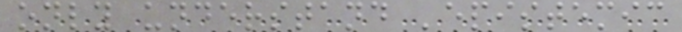only understand 'epistemic
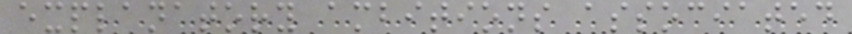explanatory ambitions associated
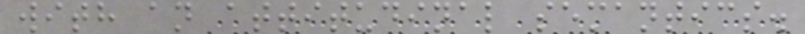with an attitudinal semantics.
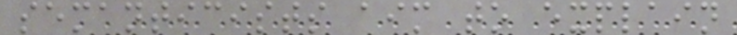semanticists aim to explain
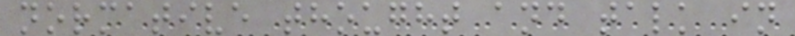normative thought and talk in
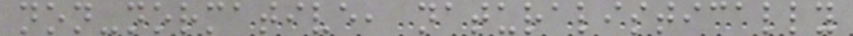non-normative, naturalistically
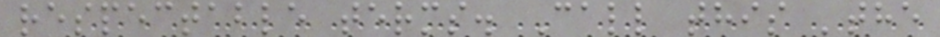respectable terms. Call this 'the
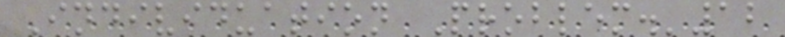Individuation Problem.'12
